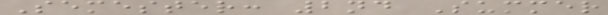Semester: 2nd Summer
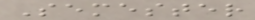Semester
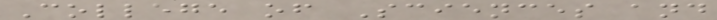College of Sciences and
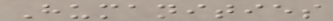Humanities
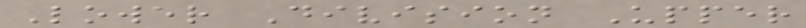Lower Division Upper
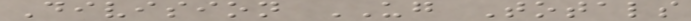Division UG Totals
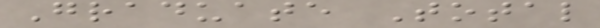Graduate Total
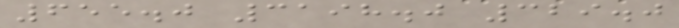655.0 3198.0 329.0
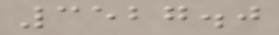3527.0
